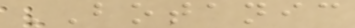BOTANIC
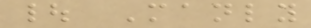| Manly
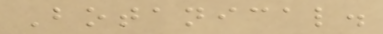Botanical.
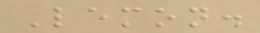Lemon.
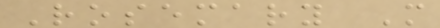Rosemary M
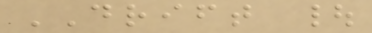DRIFT |
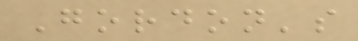Gordon's
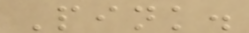Pink.
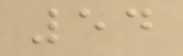54
